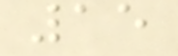15
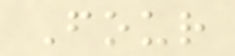Four
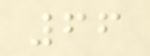66
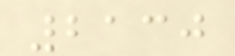2130
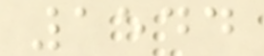1544
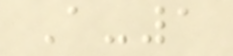A-1
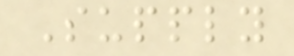Supply
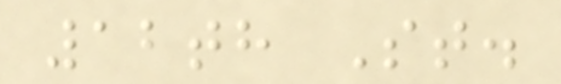12th St.
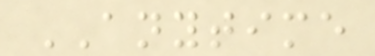ANYTIME
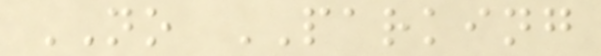NO PARKING
